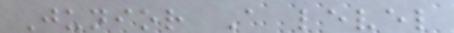Junior A level
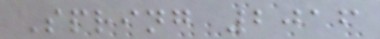Spring 2016
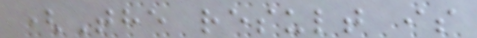(The result is
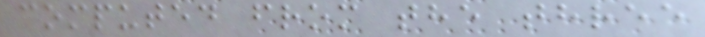computed from the three
